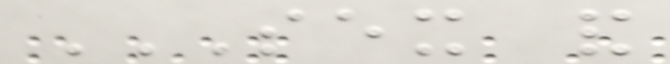SEX AND
